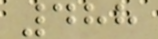488
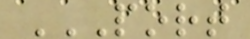PORT
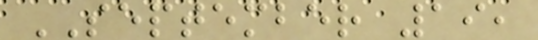SEPTEMBER 19,
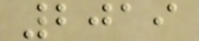2019
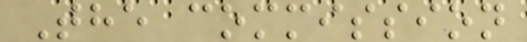The commission
